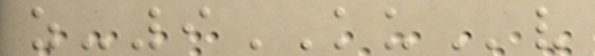z-9KUv
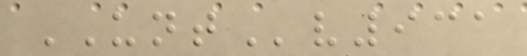UNTv931
